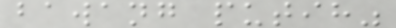bawang putih"
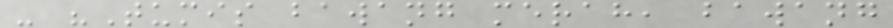- "Tumis bawang merah, bawang
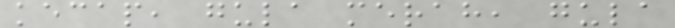kecap, gula merah, gula
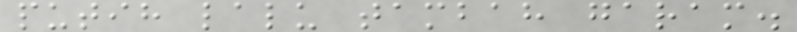putih lalu tambah garam.
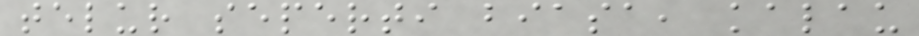telur seperti biasa, kalau
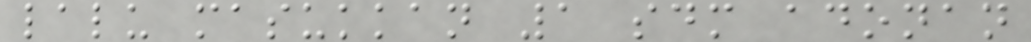lalu masukkan 1 sdm adonan
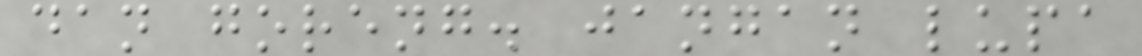dan goreng. jangan lupa
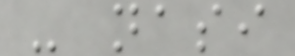- nasi
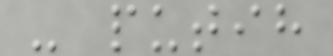- putih
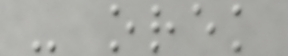- orek
